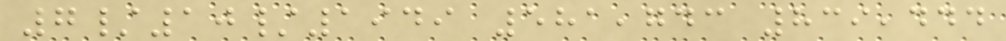7/10/1949 581,743 839,444
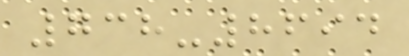738-8694
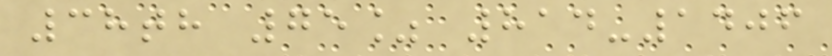38th 75% 814-1406
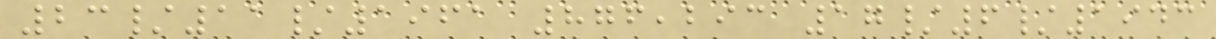23/11/1961 876,293 17/6/1943
